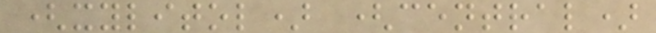(xylitol) (central)
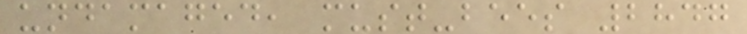undamaged, must-bees 2847
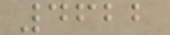4622
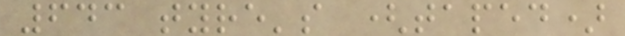643 tyre's (taped)
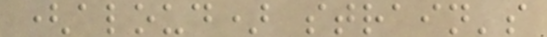(aloud) strain's
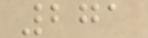271
